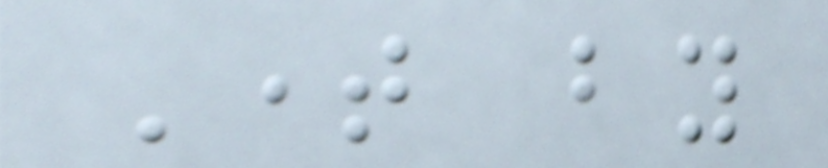Time by
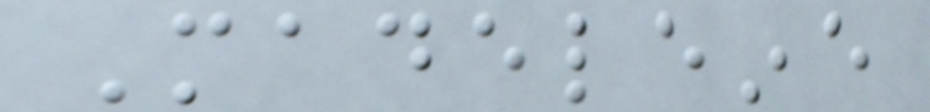Madeleine
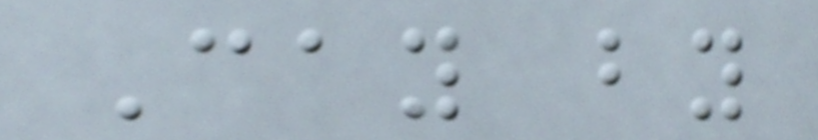Cay by
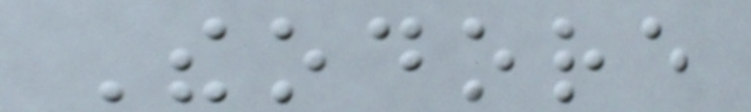Theodore
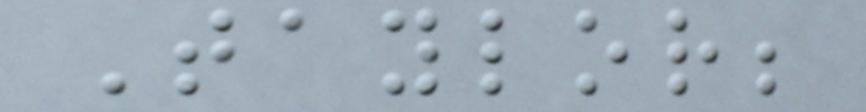Taylor;
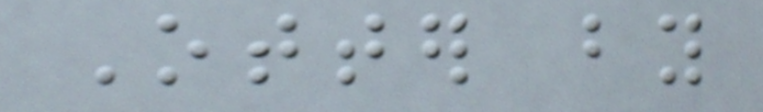Otter by
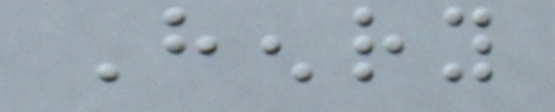Henry
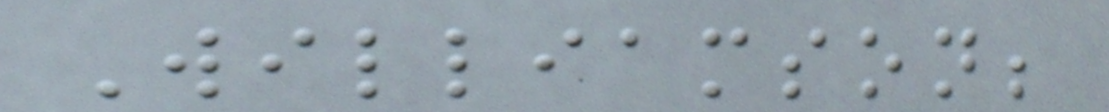Williamson;
